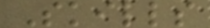Skills
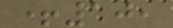+10,
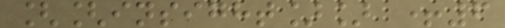[[insight]] +6
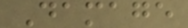Damage
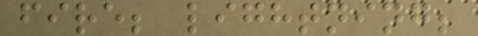fire; lightning;
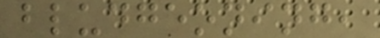bludgeoning,
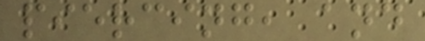piercing, and
